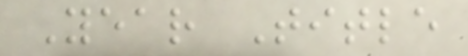Year Title
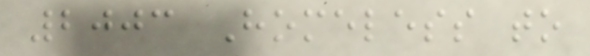2003 Homeless to
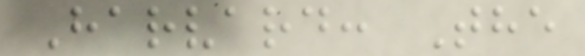Harvard: The
